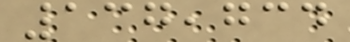137,734
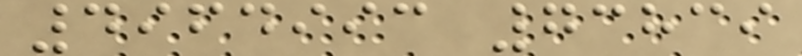4964993 73839
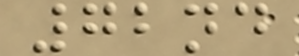72nd
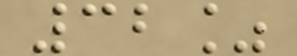32%
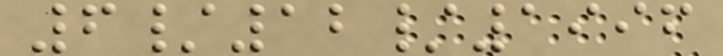6/12/1996
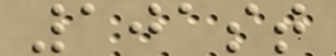101st
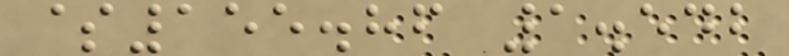$155.86 1.542
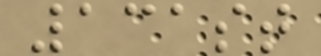131st
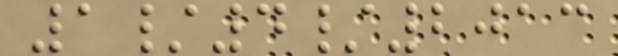1/4/2013
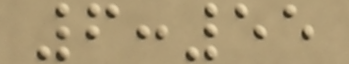6:55
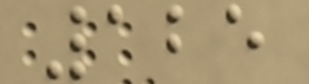125
